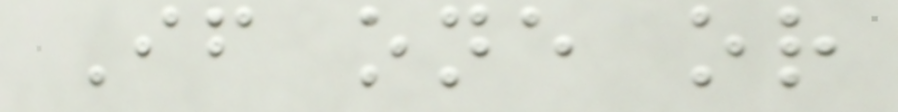If one or
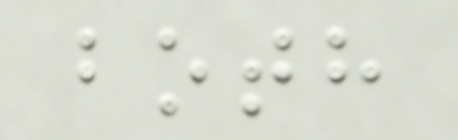both
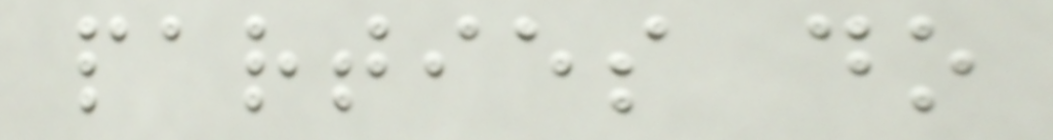parties do
